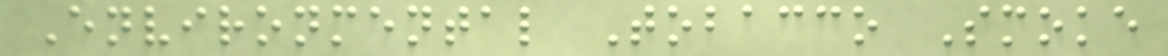Environmental Tobacco Smoke
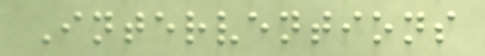Interventions
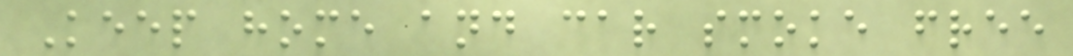Keep home and car smoke free
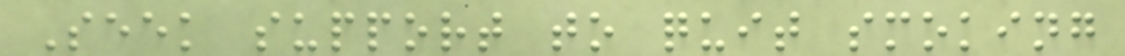Seek support to quit smoking
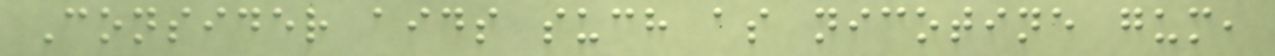Consider aids such as nicotine gum,
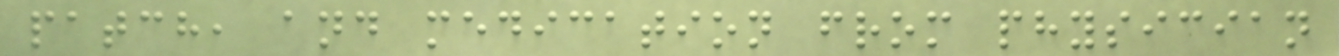patch, and medication from physician
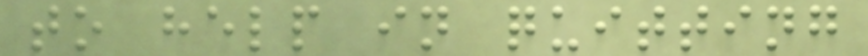to help in quitting
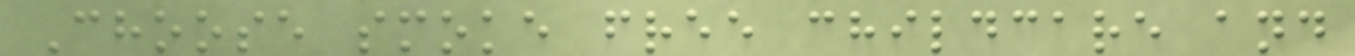Choose smoke free childcare and
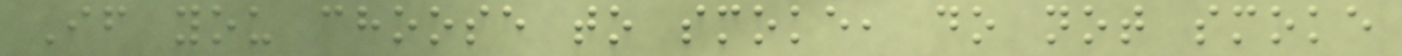If you choose to smoke, do not smoke
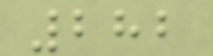282
